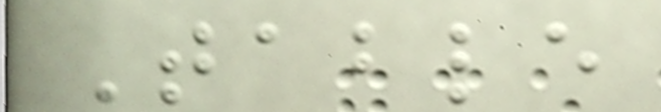Table
